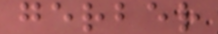gerber
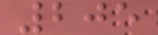205
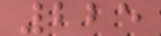225
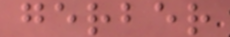gerber
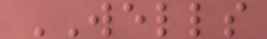WELLS
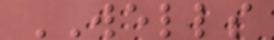WELLS
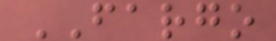FARGO
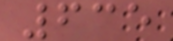635
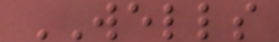WELLS
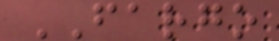FARGO
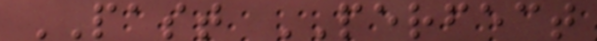PAST PERFECT
